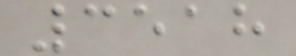3518
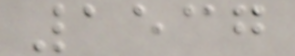1537
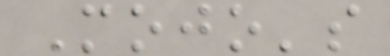Mojo's
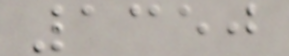1350
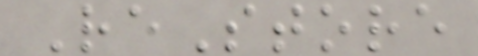ReStore
